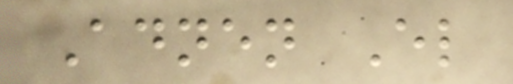Adnen El
